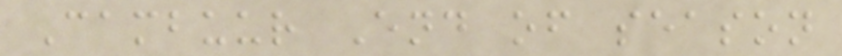Cambuur End of season
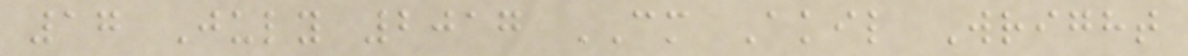17 July 2017 CM Akil Wright
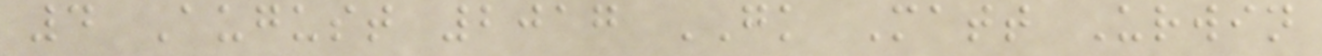4 August 2017 GK Matt Urwin
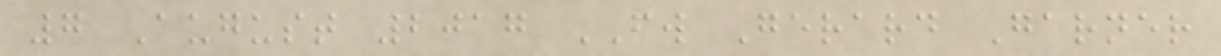7 August 2017 FW Gerard Garner
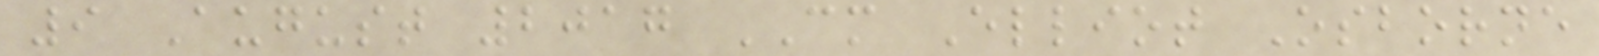9 August 2017 CM Elliot Osborne
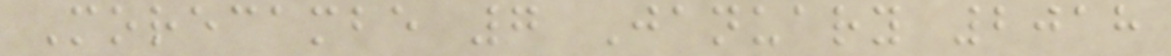Morecambe 7 January 2018
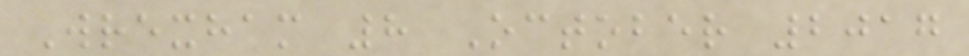Wrexham 8 October 2017
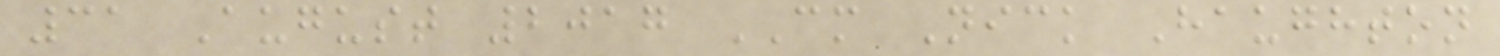31 August 2017 CM Nick Haughton
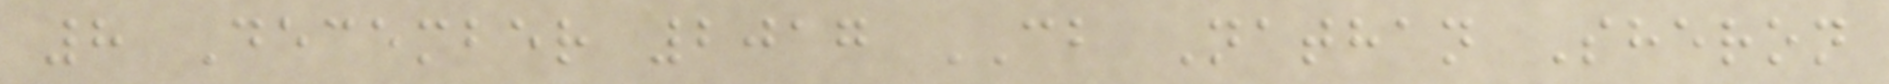8 December 2017 CB Nathan Sheron
